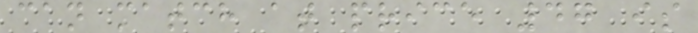can match at price 47 is
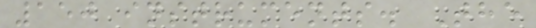150 instruments. The
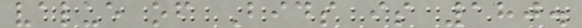value of Bids is 180.
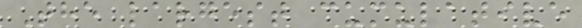The largest cumulative
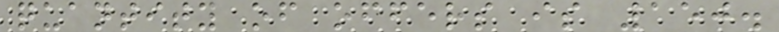quantity of offers is 150.
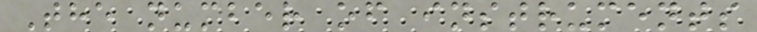The number of instruments
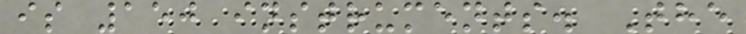is 150 instruments. The
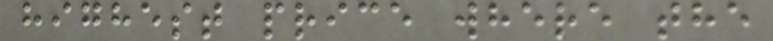highest price where the
